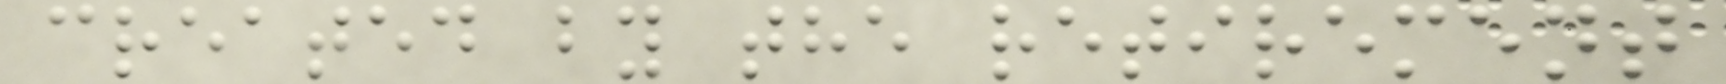created by the retirement
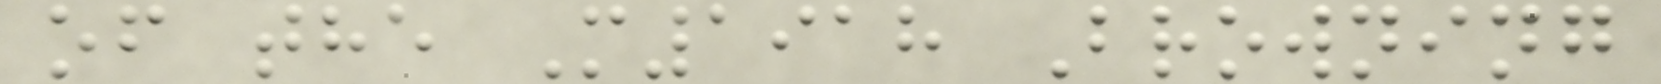of the M1918 Browning
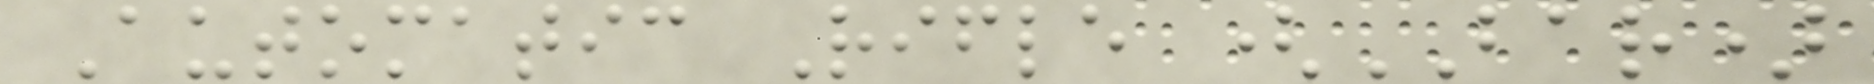Automatic Rifle (BAR)
